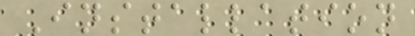Installation
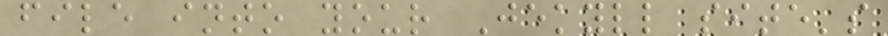file into your Jekyll site's
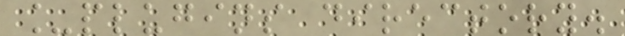_plugins directory.
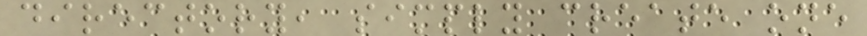directory, simply create one
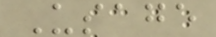Usage
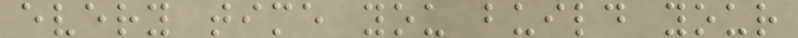every time you build your
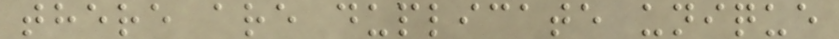there are duplicate unique
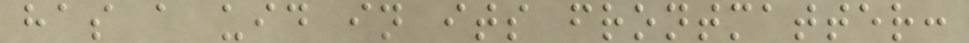has a uid in its frontmatter:
